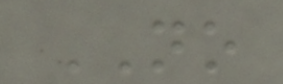NO
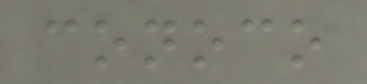conoco
